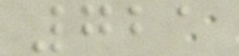721
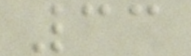33
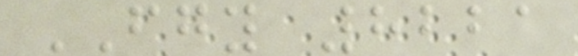FGY 8221
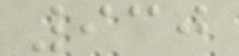930
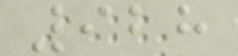928
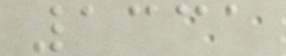1331
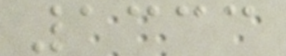1333
